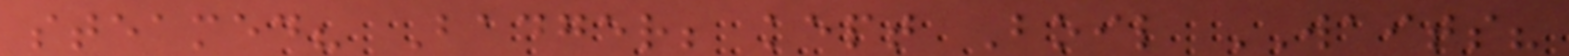steamed? Badger; kept Boil WAITS?
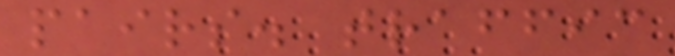pairs. traffic
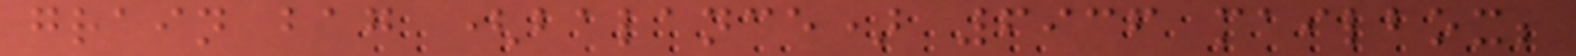grain bag (balance) 6936 mailbox;
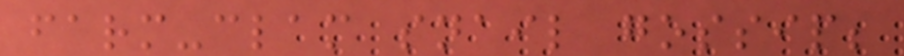farm-clam snail gossip;
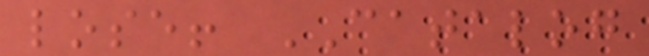lose! CATALOG
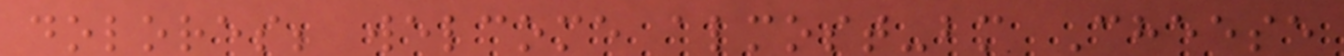dolores; welcome almost-bm Cheese
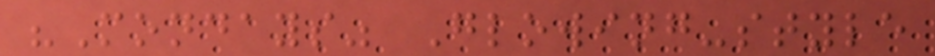"Mondays" Glowing-style
